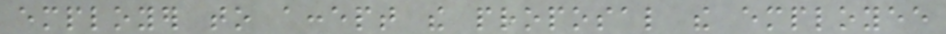employer to accept the proposal the employee
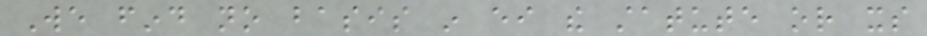We find no basis in either the statute or its
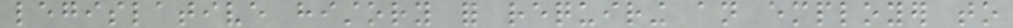legislative history for requiring an employer to
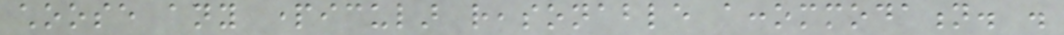choose any particular reasonable accommodation. .
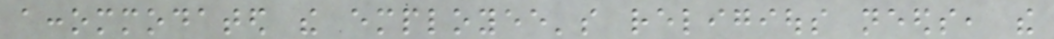accommodated the employee's religious needs, the
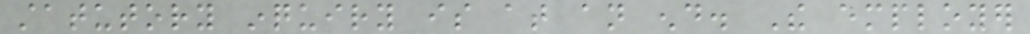statutory inquiry is at an end. The employer
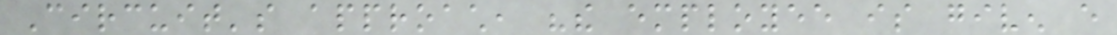Circuit's approach, "the employee is given every
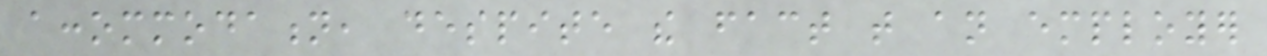accommodation, despite the fact that an employer
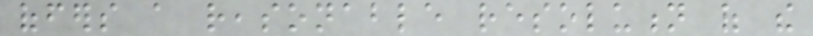offers a reasonable resolution of the
